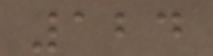124
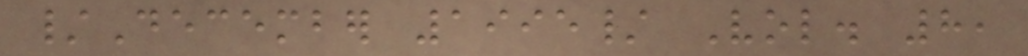/December 1995/ Vol. 8,
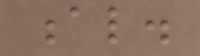al.
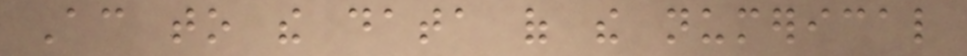According to the data of the numerical
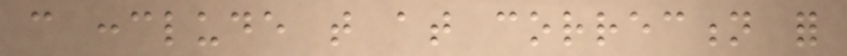can conclude that at correction for
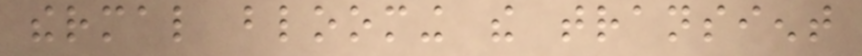thermal blooming the transient
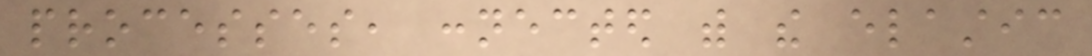processes, connected with the elastic
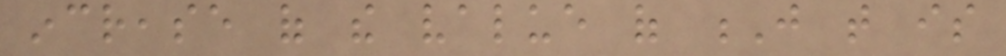increase of the value of J that is
